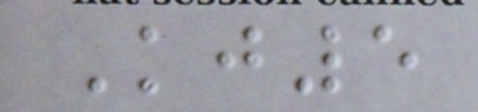Kj5
